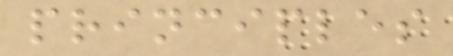principles
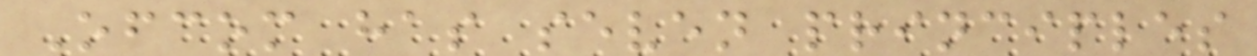Ofcom has seven principles
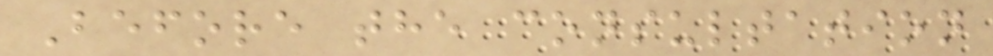Before the consultation
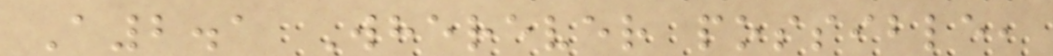A2.1 Wherever possible,
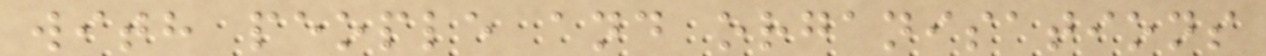with people and organisations
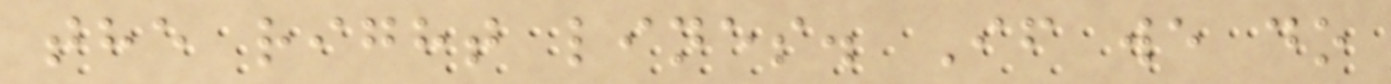the right lines. If we do
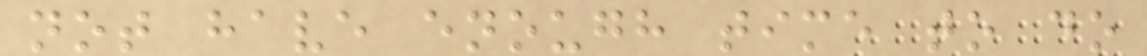not have enough time to do
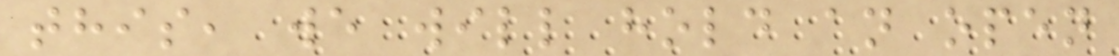this, we will hold an open
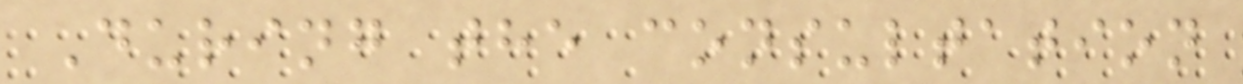During the consultation
